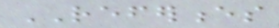REFERENCES
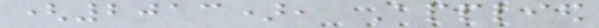(2013), Applied
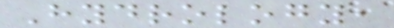Hydrology,
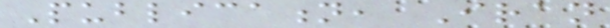Publication, Iran
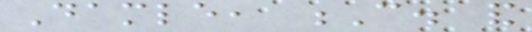Damle, C. and
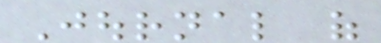Journal of
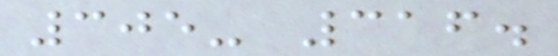305- 316.
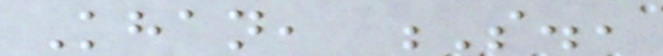Khan, S.,
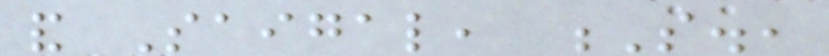and Saigal, S.,
